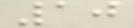10
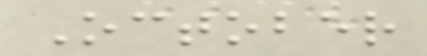October
